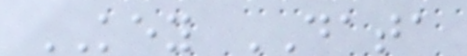KEY DATA
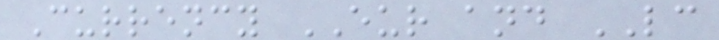Currency EUR and LC
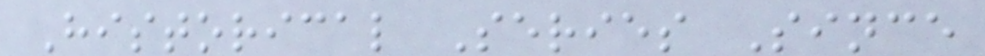Historical Series Since
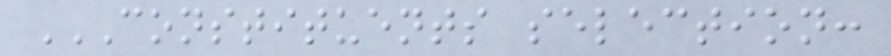CONSTITUENTS SELECTION:
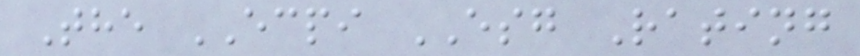The ECPI ESG Rating
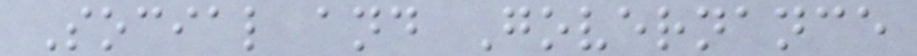Social and Governance
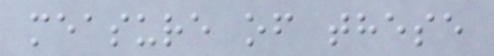measure of these
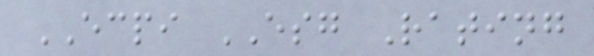ECPI ESG Rating
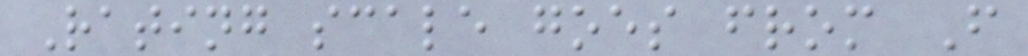Rating scale goes from F
